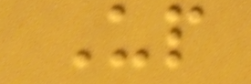Up
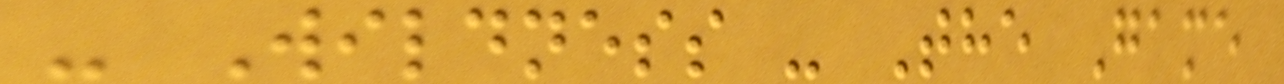- Wildness - The Game
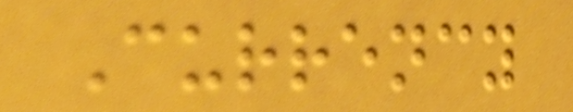Currency
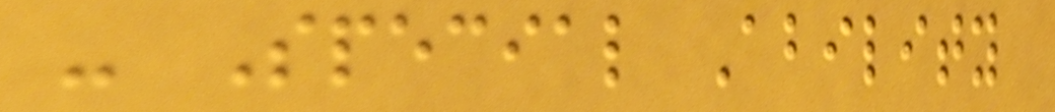- Special Ability
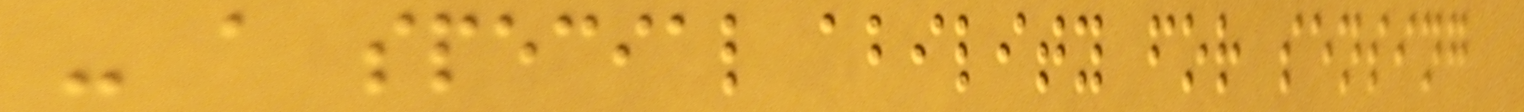- a special ability for sensing
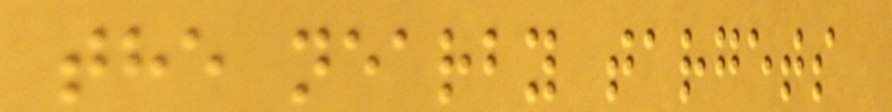the nearby targets
